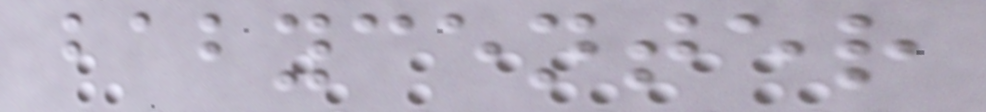babycenter
